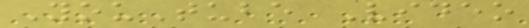YouTube Video
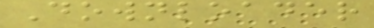Downloader
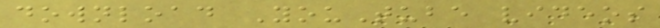download YouTube videos
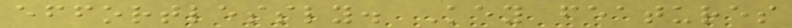effortlessly. Key features
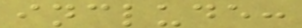include:
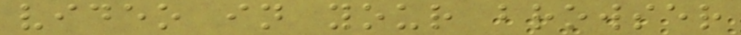video in your browser
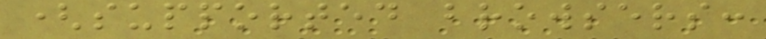(supported browsers:
